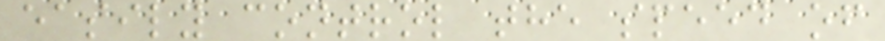easily control the speed of
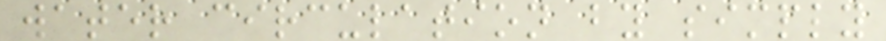water circulation by simply
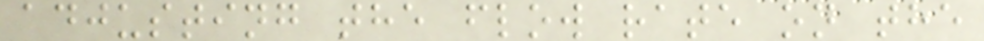adjusting the flow rate on the
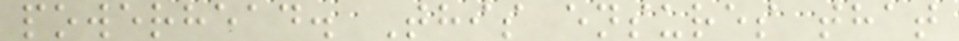powerhead. This ensures that
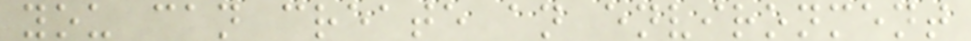you can create an environment
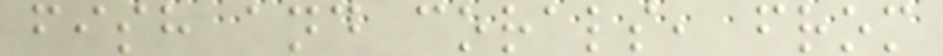fish and corals, from
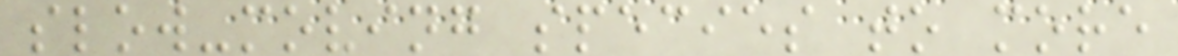slow-moving species to more
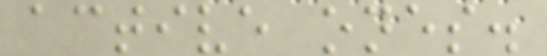active ones.
